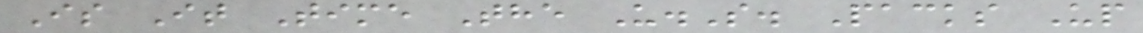Is It Time The U.S. Packs Up
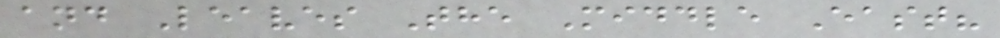and Leaves The Middle East?
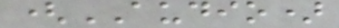(AUDIO)
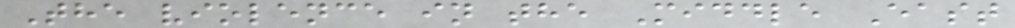The violence in the Middle East
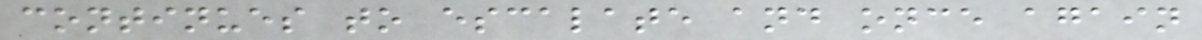continues to escalate and once again
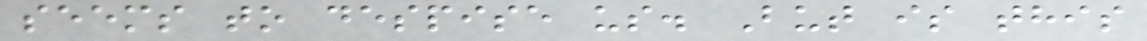seems to despise us. But is this
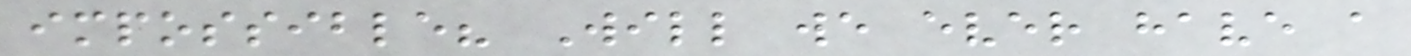impossible? Will we ever have a
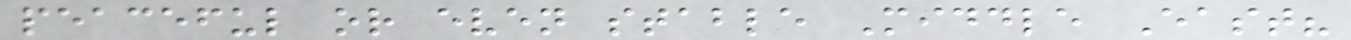peaceful or even stable Middle East?
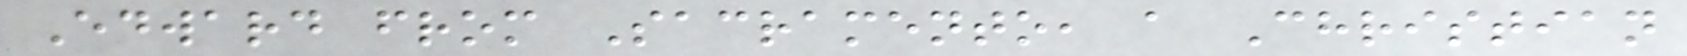Edward from Sacramento, a Christian
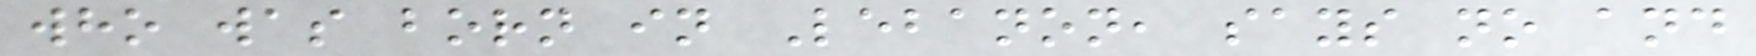who was born in Lebanon, says no and
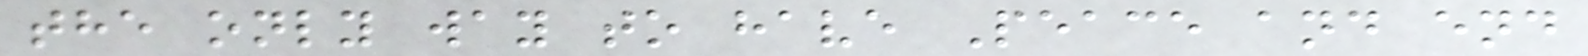the only way to have Peace and end
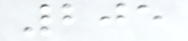205
